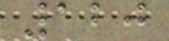120
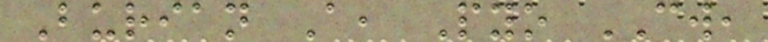Burian A, Pyo CW,
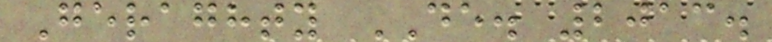Geraghty DE. 2013.
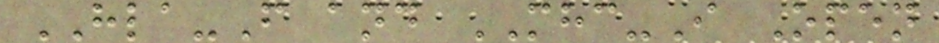HLA-F and MHC-I Open
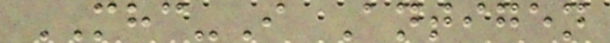MHC-I Antigen
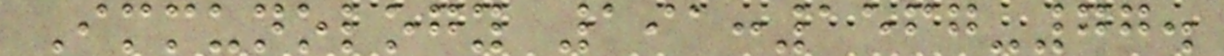Immunology 191:1567-77.
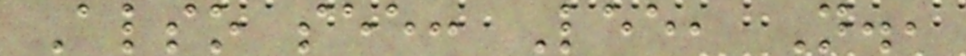Also see: Lee, N.,
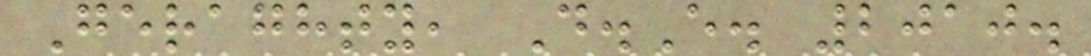Geraghty, D.E. 2010.
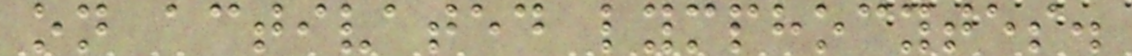on activated lymphocytes.
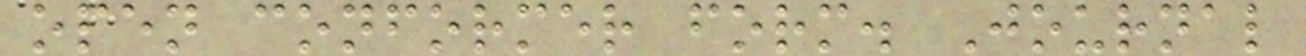open conformer form. Journal
